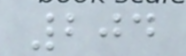204
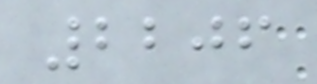2206
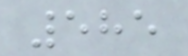585
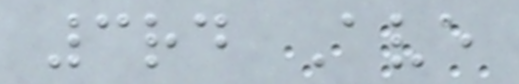3rd Ave
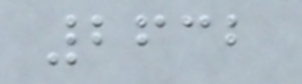2632
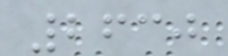2630
